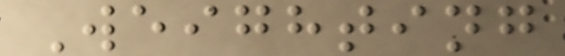Weighting
